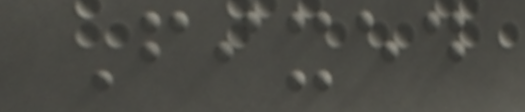Fixed
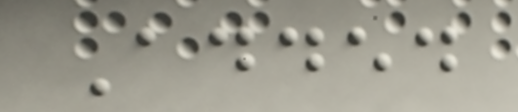Added
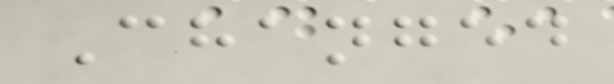Changed
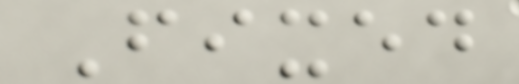Fixed
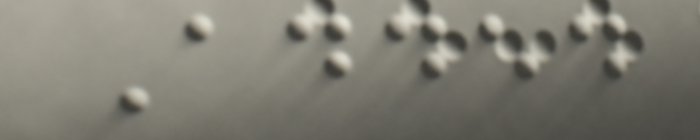Added
